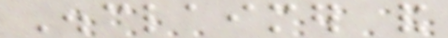Disclaimer and
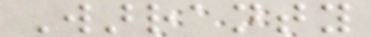Warranty
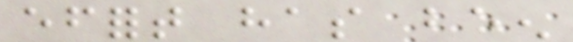effort has been
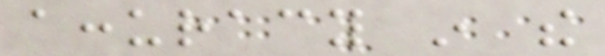accuracy in the
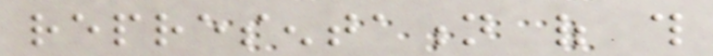representation of this
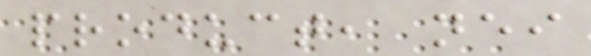product, neither
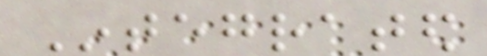Integrated
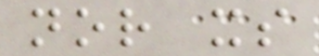nor its
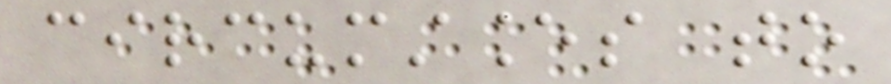circumstances to
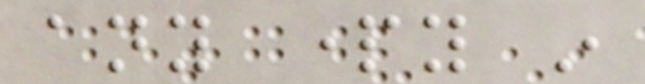any party in
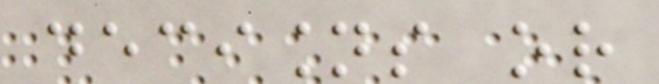decisions or
